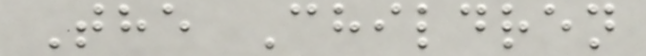The Children
